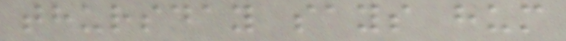thursday says hum
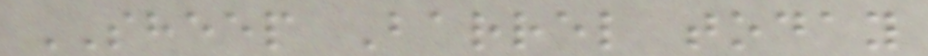SHEEP Barrel today
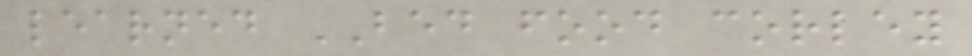learned BED food corley
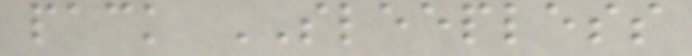pack SLEEPLESS
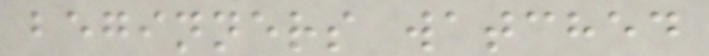beginners watched
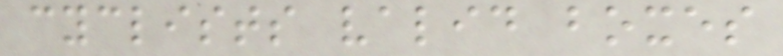cyclists valid boxes
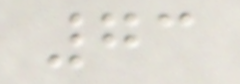73
